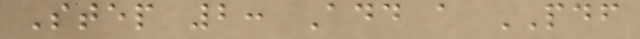Step 2: Add a PDF
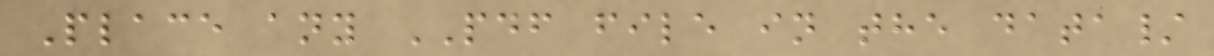Place any PDF file in the data/
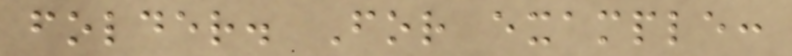folder. For example:
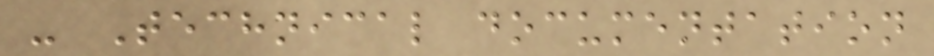- Technical documentation
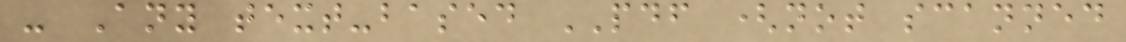- Any text-based PDF (not scanned
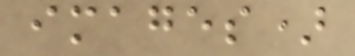images)
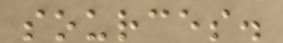sources.
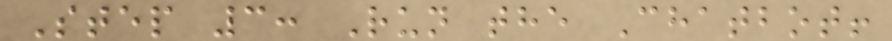Step 3: Run the Chatbot!
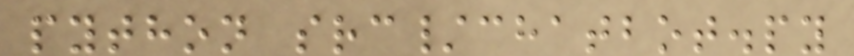python src/chatbot.py
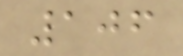106
